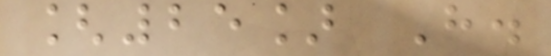[25] H.
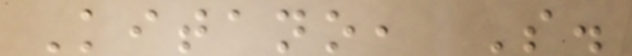Kitano, S.
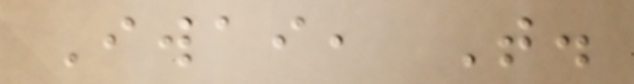Iwai, T.
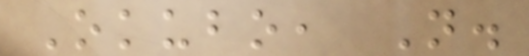Okubo, N.
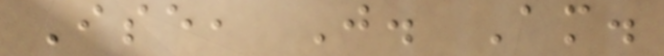Ise, J. Am.
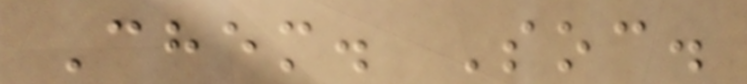Chem. Soc.
